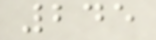245
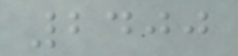2400
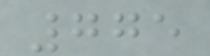775
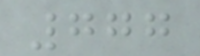777
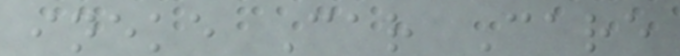ineke Car Care
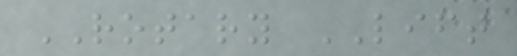ROTARY LIFT
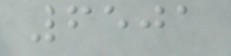6501
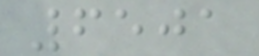6501
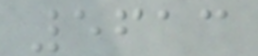5613
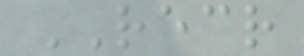RECR
